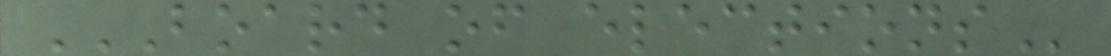BOARD OF ELECTIONS
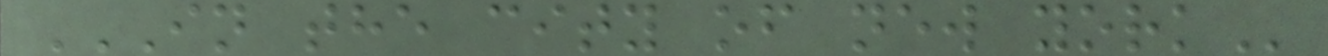IN THE CITY OF NEW YORK
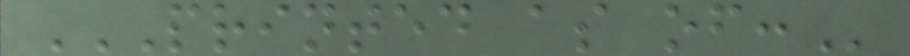PRINTED AS OF:
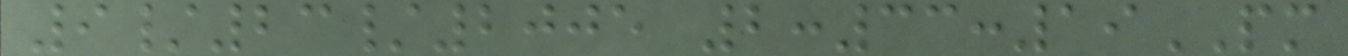9/23/2005 2:33:19PM
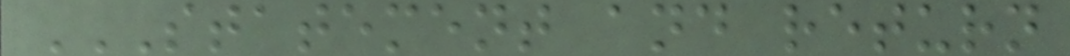STATEMENT AND RETURN
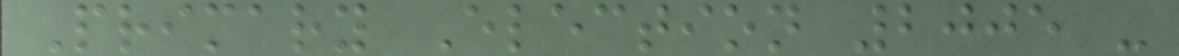Primary Election 2005 -
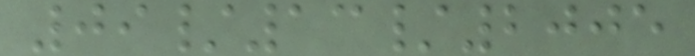09/13/2005
